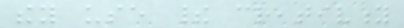they use their creativity
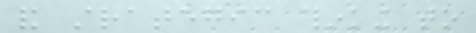and strategic thinking to
